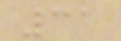31
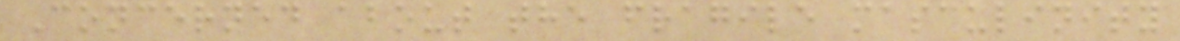Concerned about the fragile masculinity
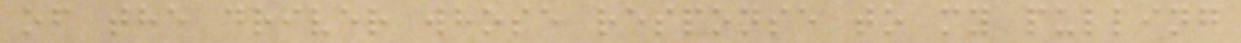of the driver whose response to my pulling
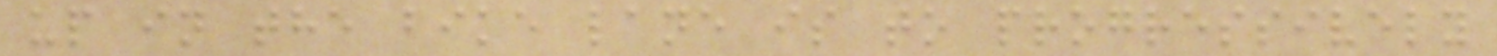up in the bike lane is to progressively
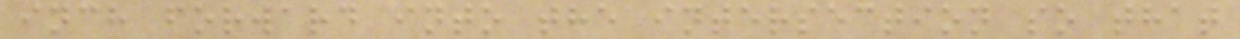inch forward into the intersection so that
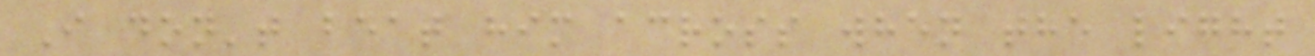I don't beat him across when the light
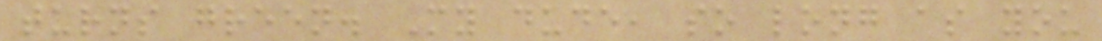turns green. My dude, so long as you
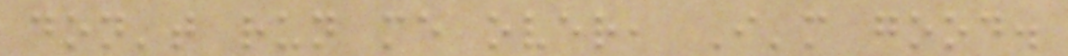don't run me over, I'm good.
